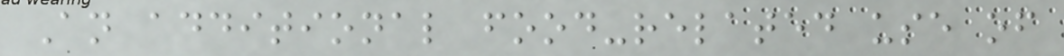An additional food-related use of
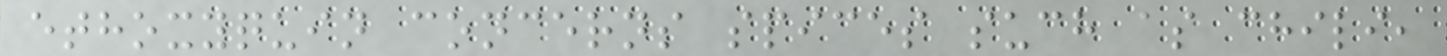ethoxyquin concerns spices such as chili,
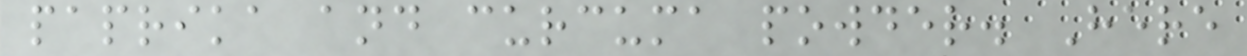paprika and curcuma powder. Here
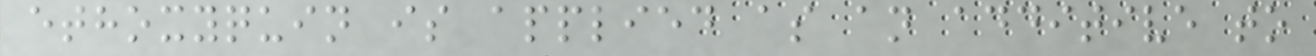ethoxyquin is applied as an additive to
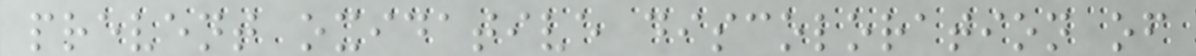prevent oxidative discoloration of
